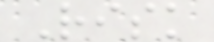Risk
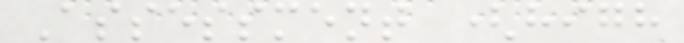Assessment (high
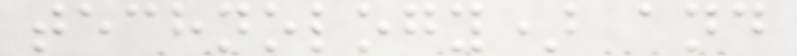technology) and
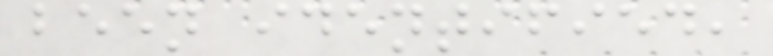been identified,
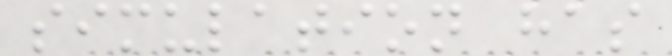simulation has
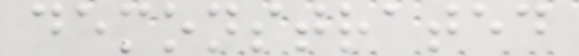demonstrated
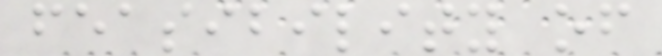feasibility of
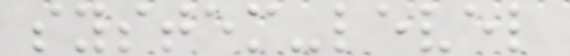system-level
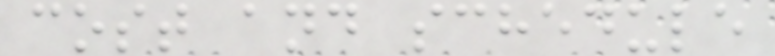cost and schedule
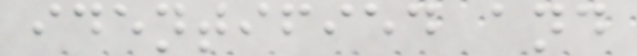identified and
